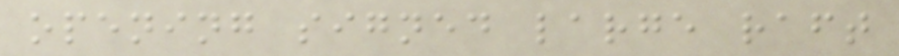opening signed large raft
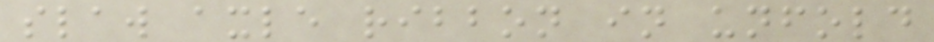slaw axle ribbon in unfold
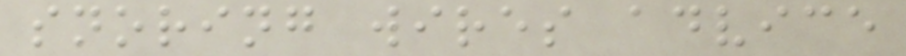snoring wires advice
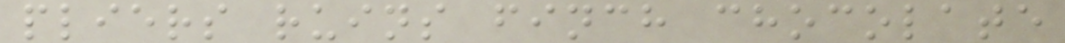pliers ruins finch chocolate
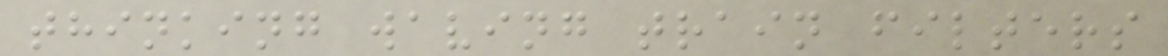thinking waving train filters
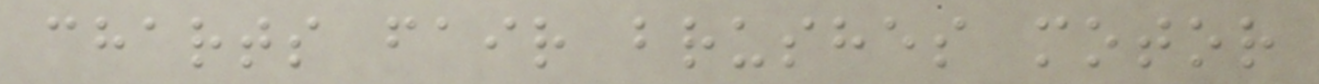charts fair brushes motor
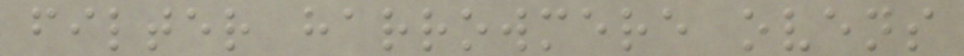filter harrowmere ovens
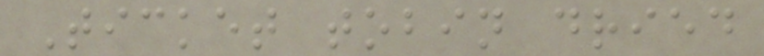Ticket tobin dried
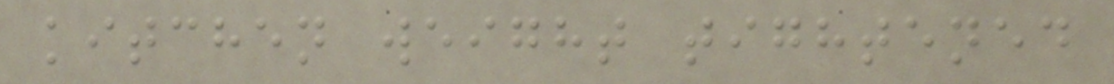kitchen weight tightened
